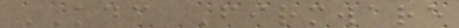KDC Firmware
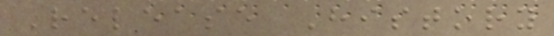Release History
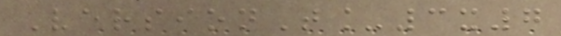VersionT_3x7
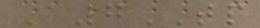A7TP
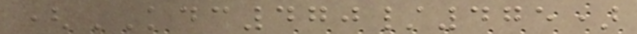(KDC470/475)
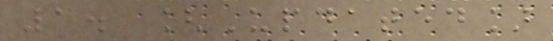1. [Updated]
